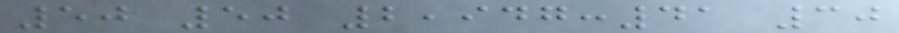50 50 2,947:41 30
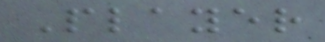Player
